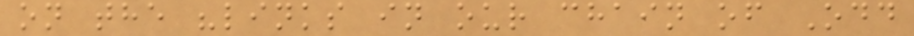on the "links in our chain of Odd
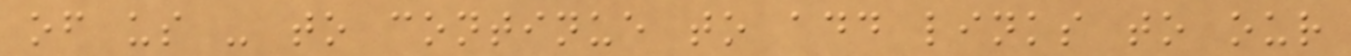of us - to continue to add links to our
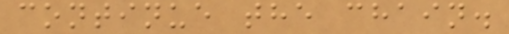continue the chain.
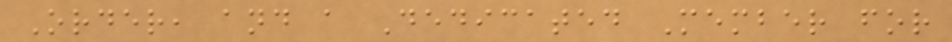Order, and a Dedicated Member for
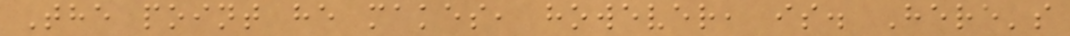The point he makes, however, is. Here's
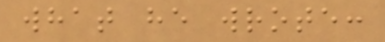what he wrote:
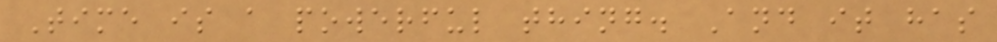Time is a powerful thing. And it has
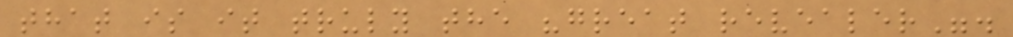that is it truly the "great revealer".
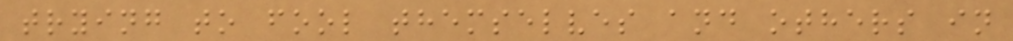trying to fool themselves and others in
